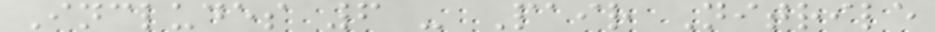Includes 6 - Pair Nitrile
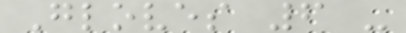Gloves 6 -
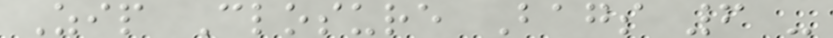Zip Closure Bags 6 -
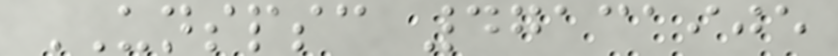UNSPSC 47131905
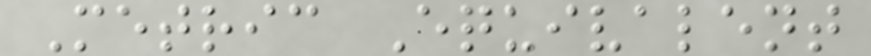Metric Equivalent
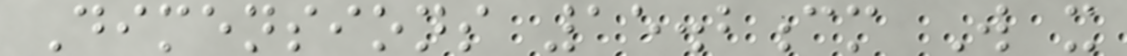Dimensions 15.2cm W x
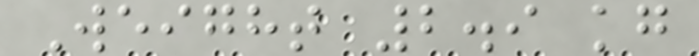Weight 2.9 kg
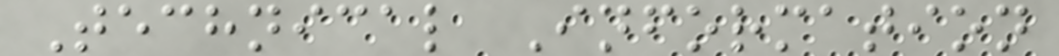Technical Information
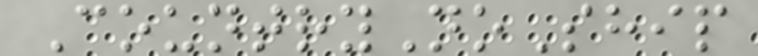CountryNoShip
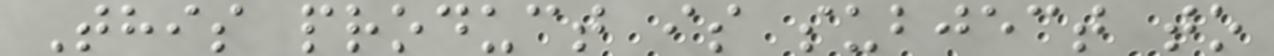This product is subject to
